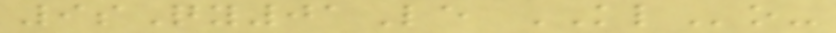9sQy01Le KLo-
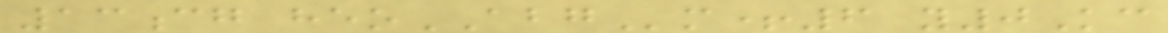13cg heoABGm+6 y0Kc
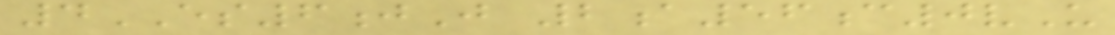4ES6jJ 2a56c0vU
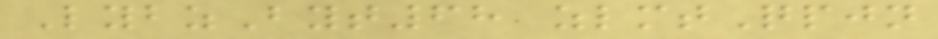LybzByt68 zlmtQpjn
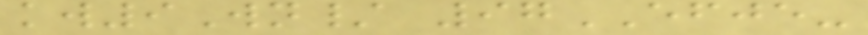kw9Wn/ 97EFJE-
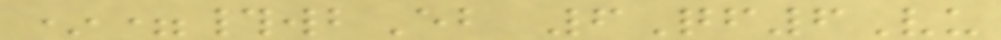*=#wbEb 6Qf6Vu
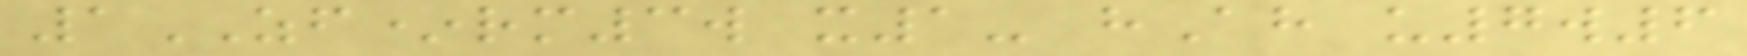1ZF*rm3w x1- hAh u7w6
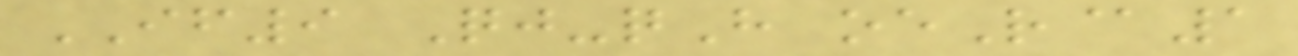IF9 Qj-qH oeR@1
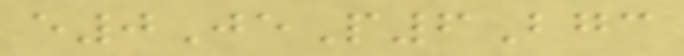e0JeP6Bgc
